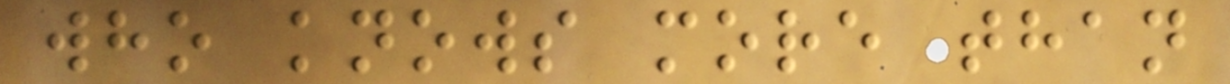who knows more than
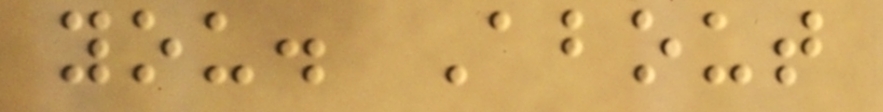you. About
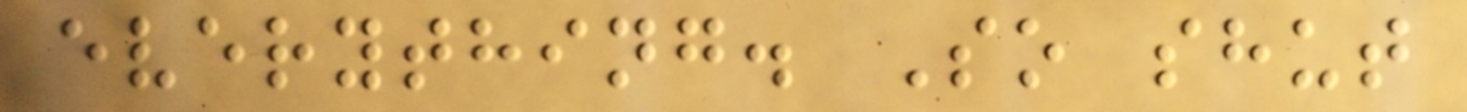everything. So shut
